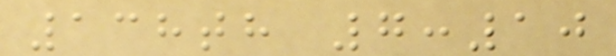138th 7:10
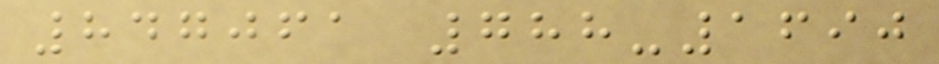847061 788-1690
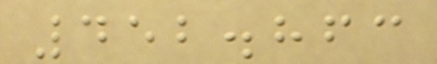452.863
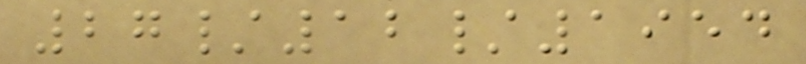27/12/1954
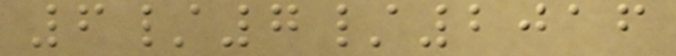6/7/2016
